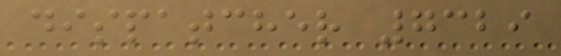dispatcher 7329
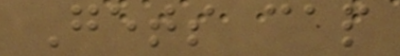Gets cap
